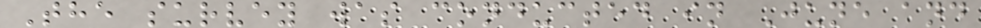The survey was conducted in June and
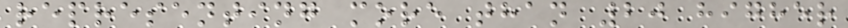representing more than 20 higher
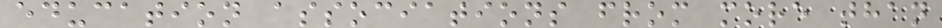education associations from more than
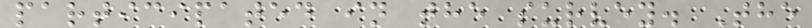participated in the survey. The
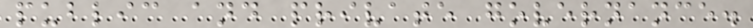public and private governance.
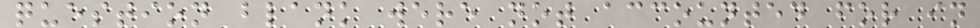question blank were not accounted for in
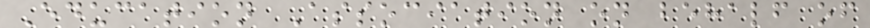Education Association on behalf of
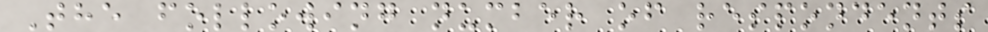The following number of respondents
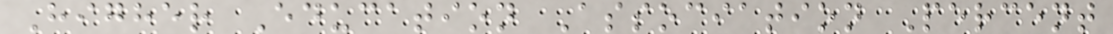Higher Education Association Percent
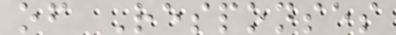of Responses
